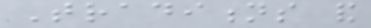Traditions and
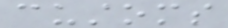customs
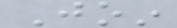Join
